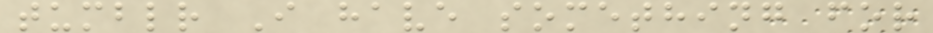tumblr I have something for
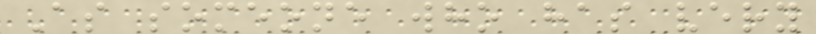As someone who has very
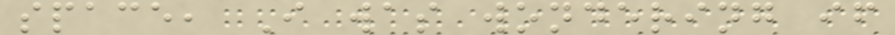space, I was wondering if
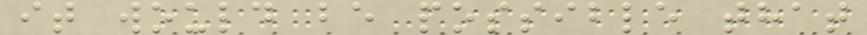it would be possible that
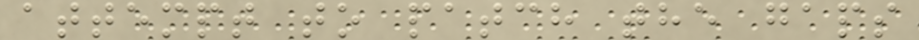attempt to patch the gaps
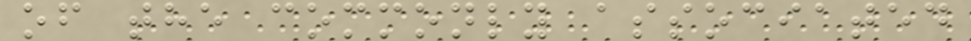of the commonly associated
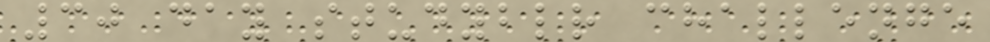30 day studyblr challenge
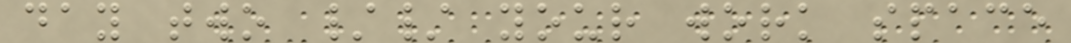day two // your work space
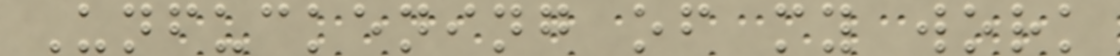Unfuckening of my work
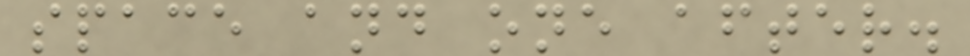space and one after.
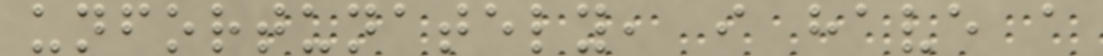unfortunately, i have a
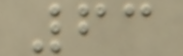63
